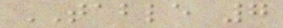TABLE 7
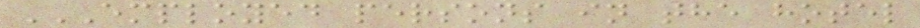EMPLOYED PERSONS IN THE HOTEL
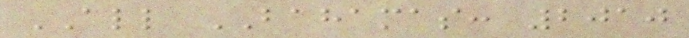ALL BAHAMAS: 2010
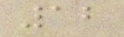12
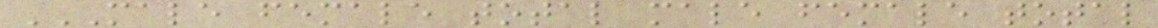MALE FEMALE TOTAL MALE FEMALE TOTAL
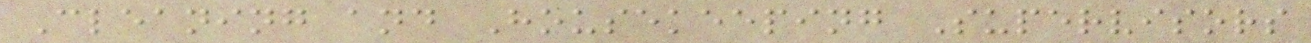Cleaning and Housekeeping Supervisors
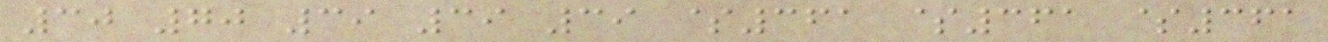30 70 39 39 39 $361 $361 $361
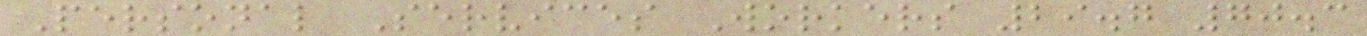Personal Services Workers 29.7 70.3
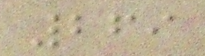269
